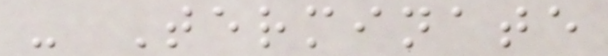- Terminate
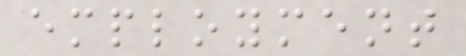employment
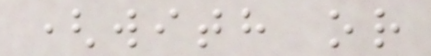(with or
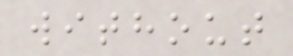without
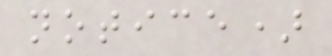notice)
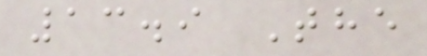13.9 The
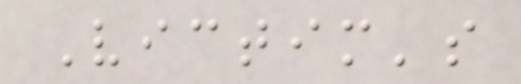Victim's
